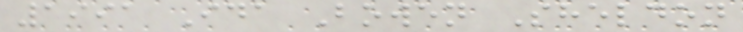1991 Ida Bowen Sheldon
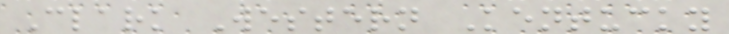Clark Western Kentucky
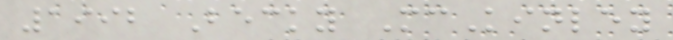1992 Becky McKinley
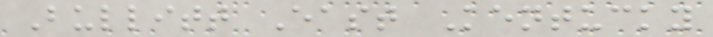Bullitt East Kentucky
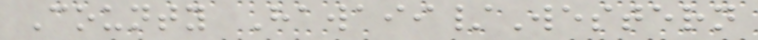County Hawaii/Western
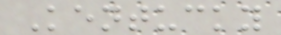Kentucky
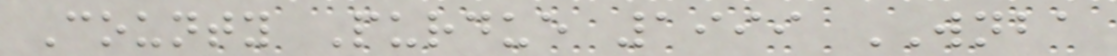County Purdue 1999 WNBA
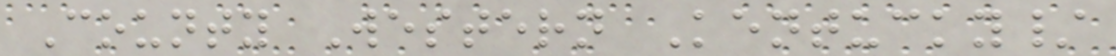County Western Kentucky/
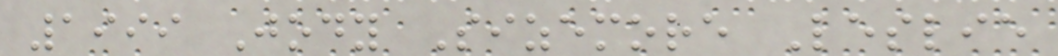1999 Jody Sizemore Leslie
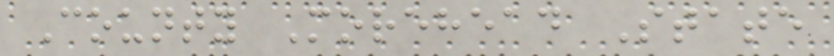County Morehead State
